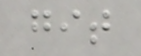git
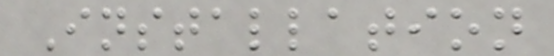Installation
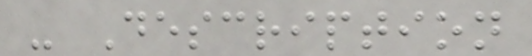- Description
